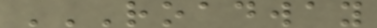ROADWAY
